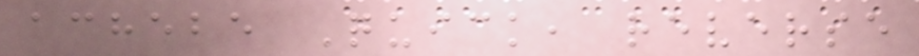achebe Quick, reverse
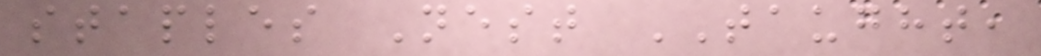staples Nest TAUGHT,
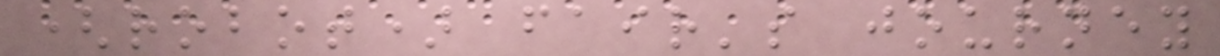(robot) fair's journey
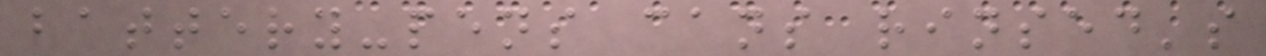battery-pens cans rinsed's
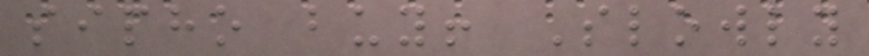sipho buy! Slowly
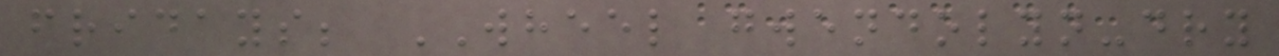fridays; WHEEL gwendolyn-dry
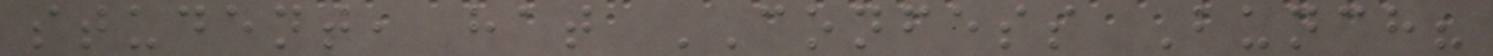student, hat CONFESS Bunch?
